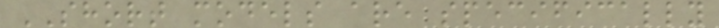SHORT models are specifically
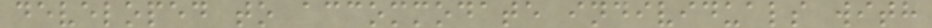developed to accommodate individuals with
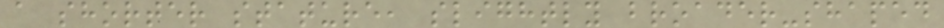a shorter stature, slightly broader-shaped
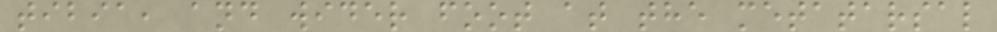tibia, and wider foot at the metatarsal
